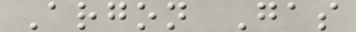Argon Gas
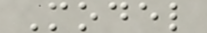Model
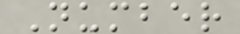Number
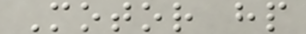Motor hp
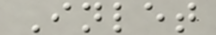Inlet
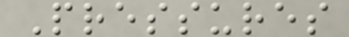Pressures
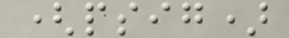(psig)
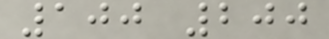100 200
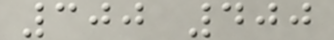300 400
